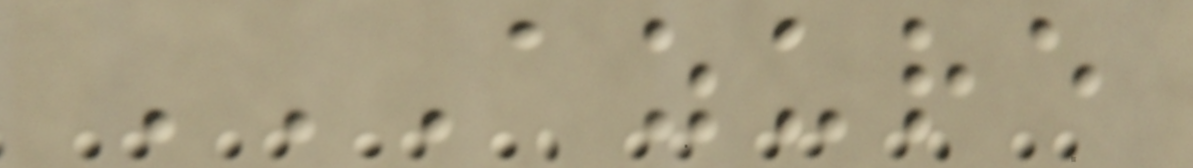AZURE
